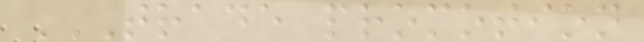TRADE PROMOTION
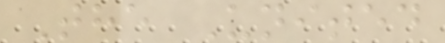The United
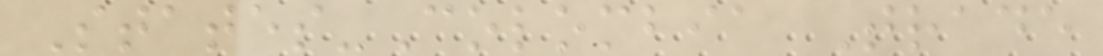States-Colombia Trade
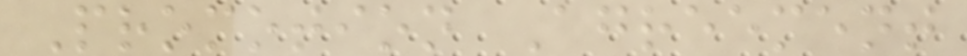Promotion Agreement
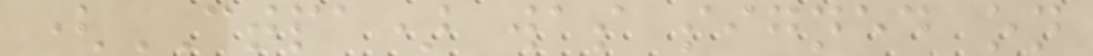(CTPA) was signed on
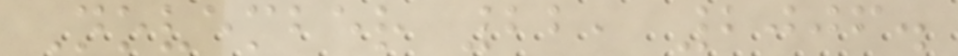November 22, 2006.
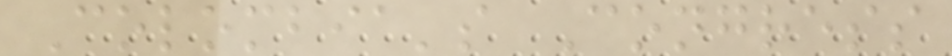Colombia's Congress
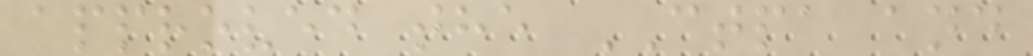approved the CTPA and
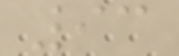93
